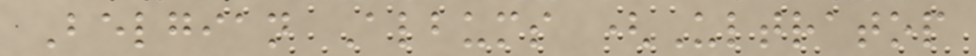Belgian Albums (Ultratop
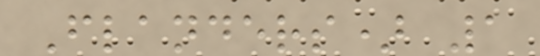Flanders) 1
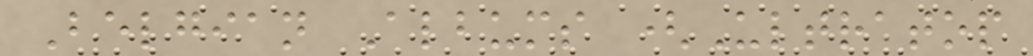Belgian Albums (Ultratop
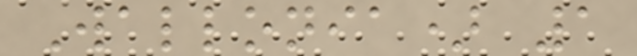Wallonia) 1
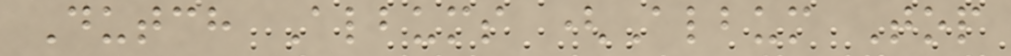Dutch Albums (Album Top
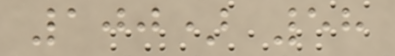100) 58
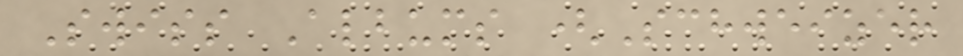Swiss Albums (Schweizer
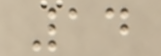14
